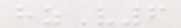hzV6
